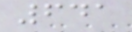641
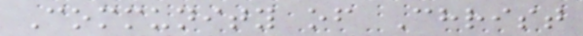Community of Christ
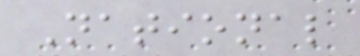National
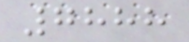7888
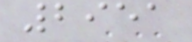2951
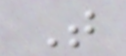T
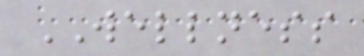WELLNESS
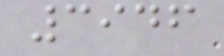3946
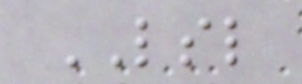LSL
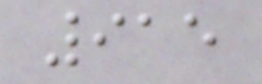915
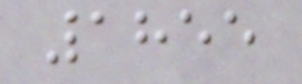1855
